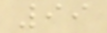99
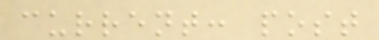current: post
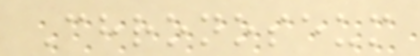Chronoseum
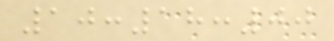10:18:00
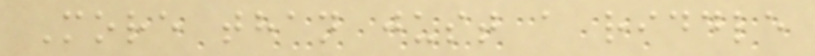More than just a riddle
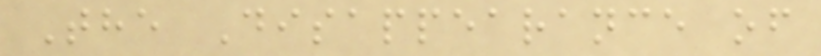The Disappearance of
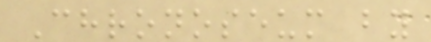Chronoseum by
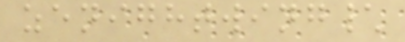zenightwing\
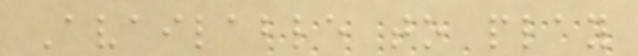Available to play
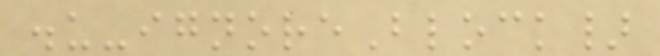.u-ignoreBlock}
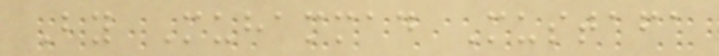By Muhammad Mustafa
